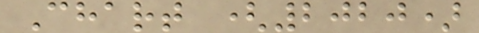Chart (2020)
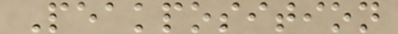Peakposition
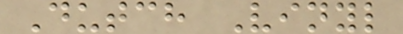Dutch Vinyl
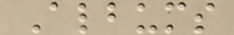Albums
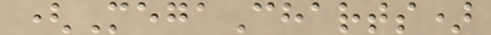(MegaCharts)
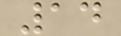14
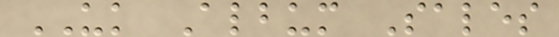UK Album Sales
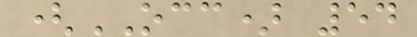(OCC) 54
